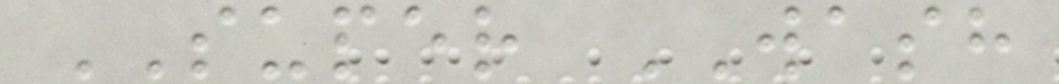SUPER WASH
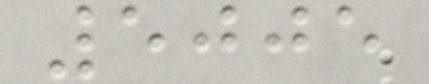5005
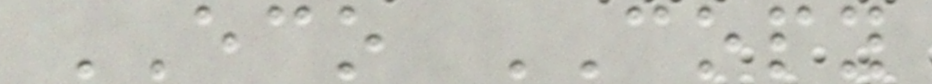ECO COPY
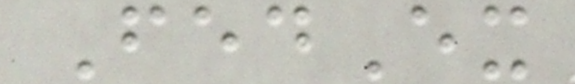FedEx
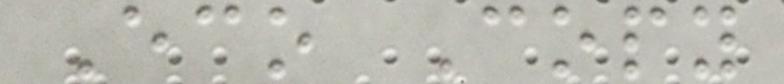Eco Copy
